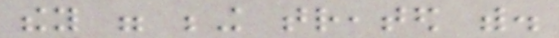they were being treated with.
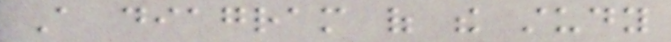A diagram of the study
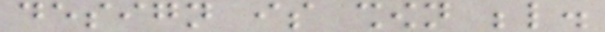design is shown below.
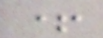+
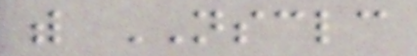with NSCLC
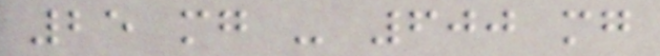25 mg - 600 mg
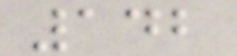142
